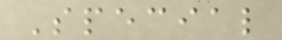Special
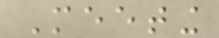Meeting
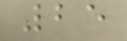25
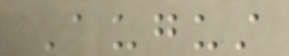August
